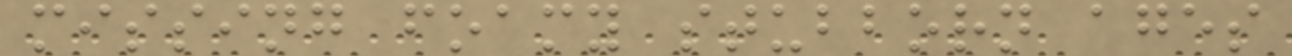missing foamy stubborn ages
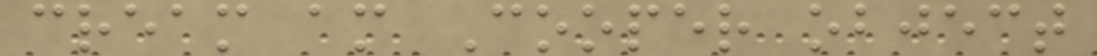cream am Cooper object
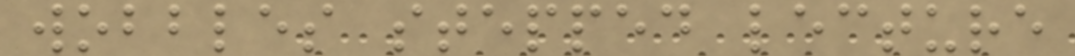wobbles stepped lecture
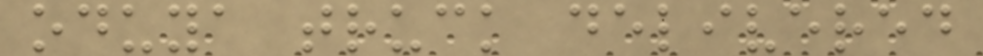oduya truck delivered
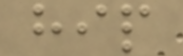hip
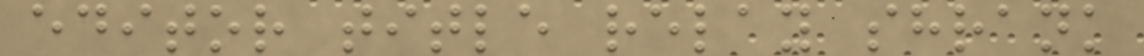editor title relay shrank
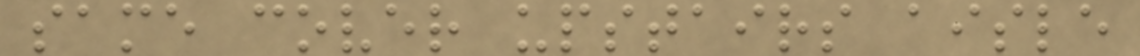same cover upstairs aisle
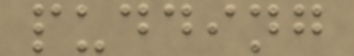pudding
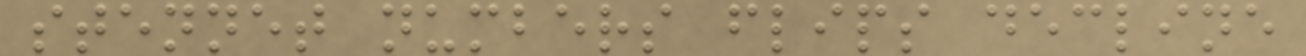stennet numbers flips decline
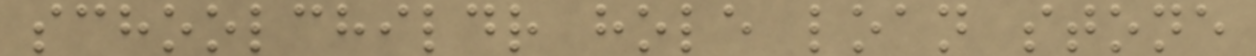schoolchildr hole loan stone
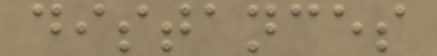distances
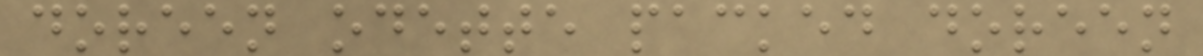doreen odette packed doreen
